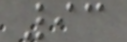93
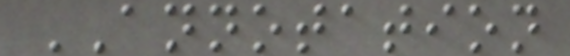ANNOTATION
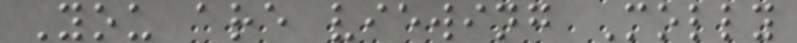You are viewing Molly
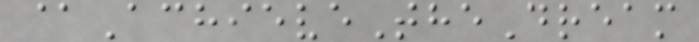@AchieveTheDream
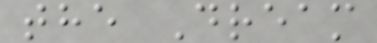the Dream
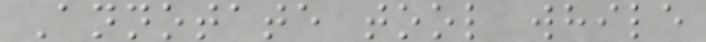Annotate tool while
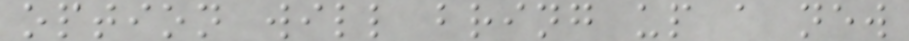option will bring up a new
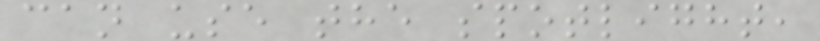can use the spotlight,
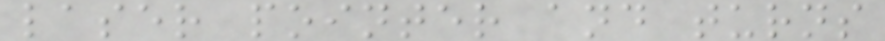laser pointer and turns
